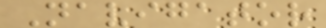Navigator
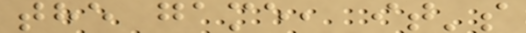the game, it's
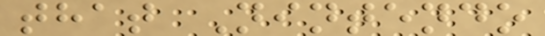that Nintendo
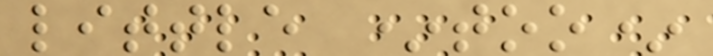little *too*
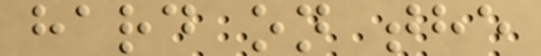hard on the
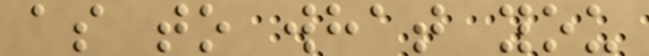as to what you
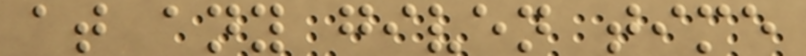at any given time
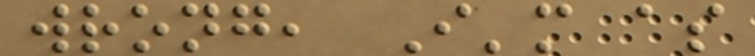wrong, I'm as
